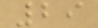29
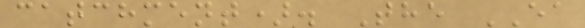catchment). The EA
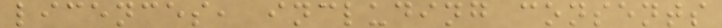licences, including consents
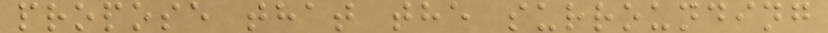propose that the surrounding
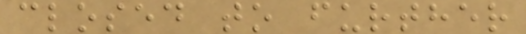closed to further
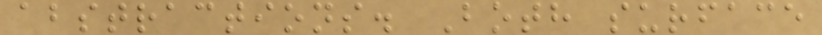abstractions. Both surface
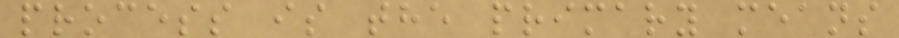process is the primary means
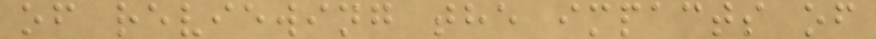of reviewing the impacts of
